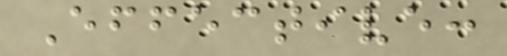Effective:
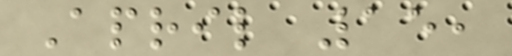April 15,
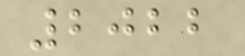2022
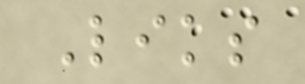Liks
